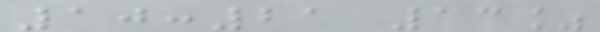10:21 13%
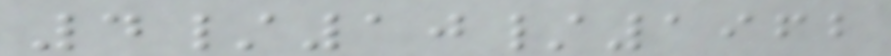4/10/1962
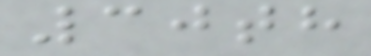30th
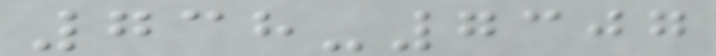738-7307
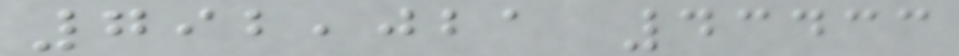792,021 43433
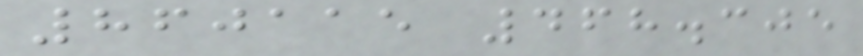860115 468.305
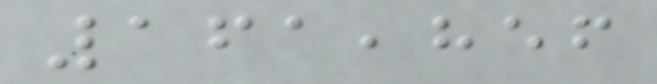161,856
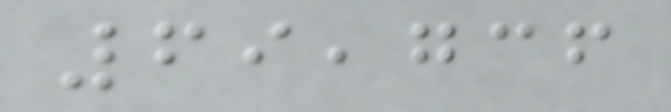69,736
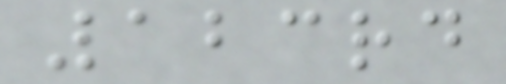123rd
